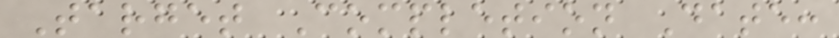Target Completion Date:
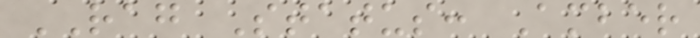RAG Status: Amber
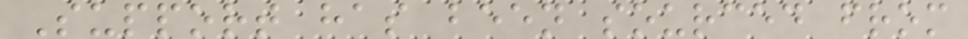Support has been sourced from
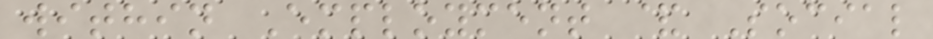within Employment & Social
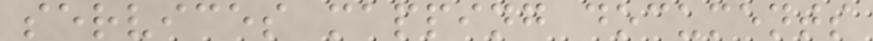services mapping documents
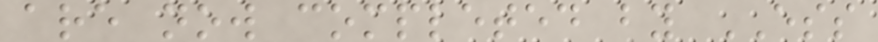are now completed by ESS
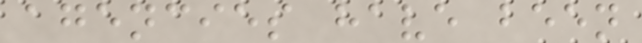agencies have been
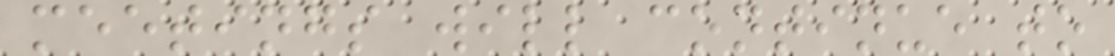meetings will continue to
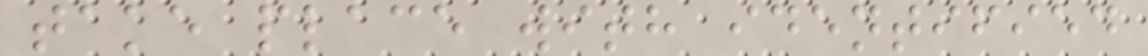take place with identified
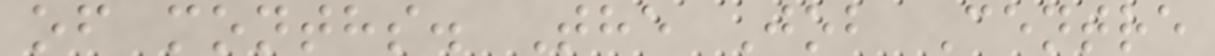of months. The Job Centre
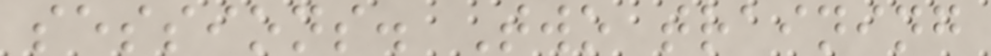sessions. Two training
